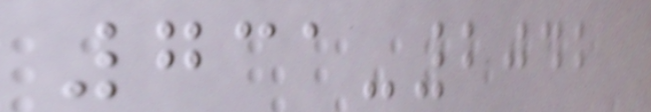731-2042
